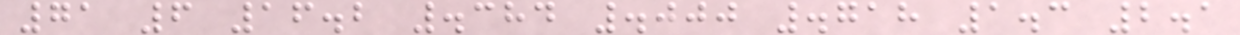71 6 16.2 .384 .000 .718 1.3 2.1
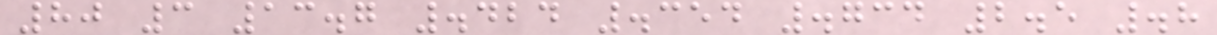80 3 13.7 .424 .354 .734 2.5 .8
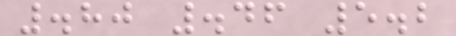.80 .46 5.2
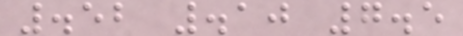.52 .10 7.5
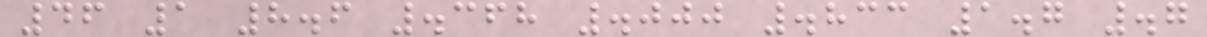46 1 8.6 .368 .000 .833 1.7 .7
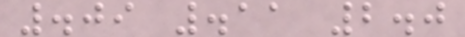.09 .11 2.0
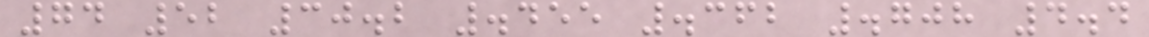74 52 30.2 .455 .362 .708 4.4
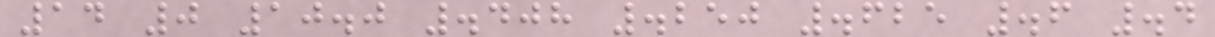14 0 10.0 .408 .250 .625 .6 .4
